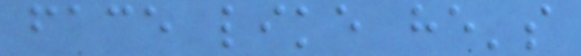face like he's
